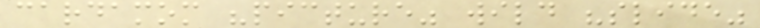cardamom "picture" wild "slide"
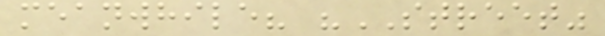meanwhile? "STREET"
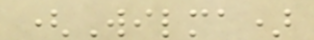(Wilma)
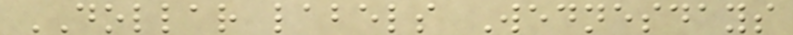DOLLAR labels Wednesdays
